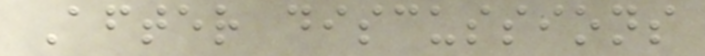After discussions
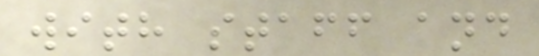with staff and
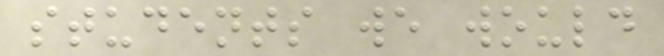students we would
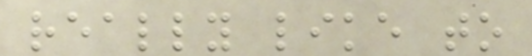really like to
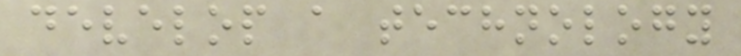develop a technology
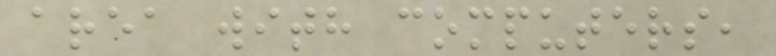area with computers,
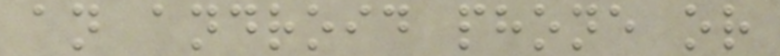an android phone or
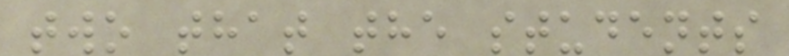two that the students
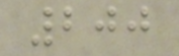200
